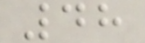48
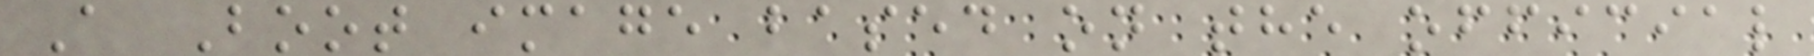A Boot image based on the official
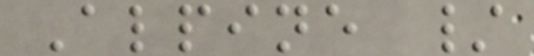Alpine /
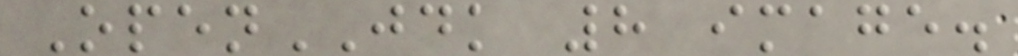OpenJDK 8 image.
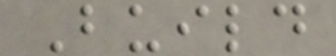Build
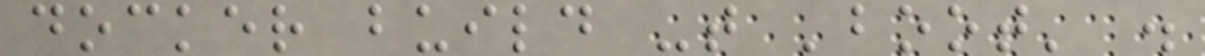docker build -t 'boot' .
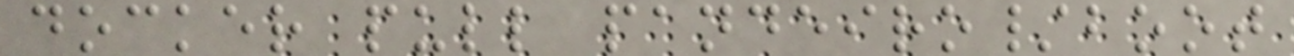docker pull pandeiro/boot
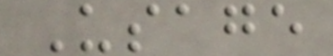Usage
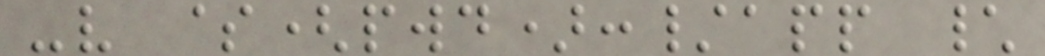-v $(pwd):/app \
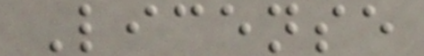License
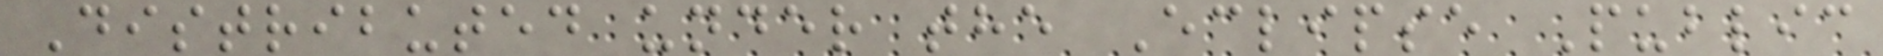Distributed under the Eclipse Public
